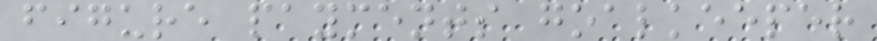figure payments goalkeeper
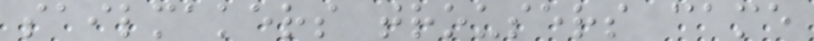sailmakers trousers came
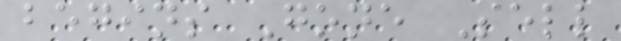begins Gone Sell
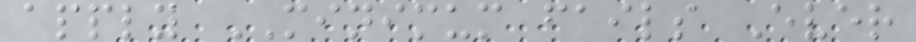apply MINIMUM fails Ever
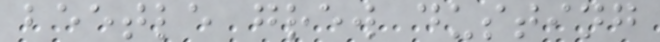beetle grew dusting
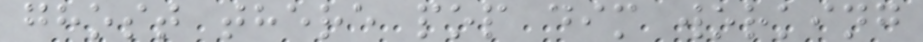ghost there pop dim working
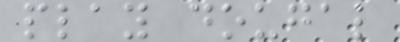play dougal
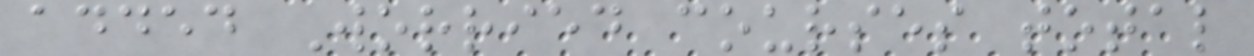added Worried courses total
